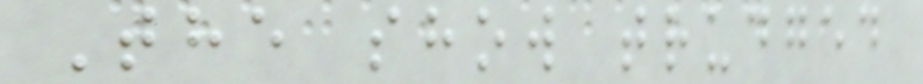The show trudged
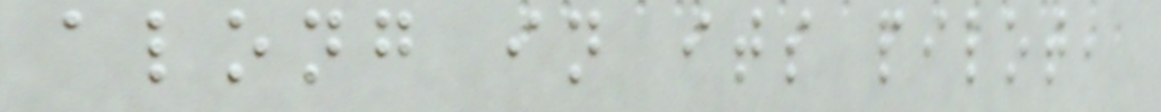along in its pilot,
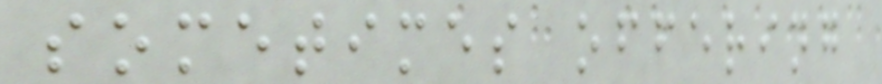sometimes offering
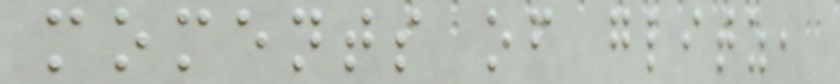moments of glitz,
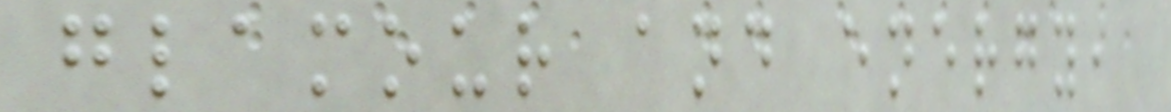glamour and energy,
